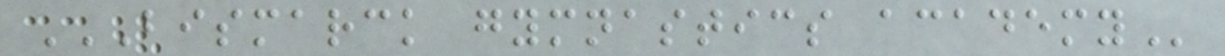BISMARCK GYMNASTICS ACADEMY
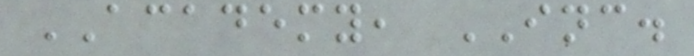ACADEMY, INC.
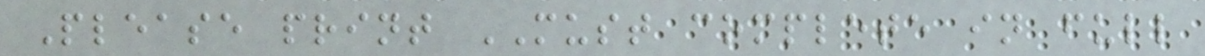Please print MUST complete in full
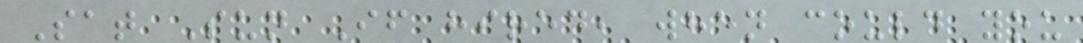Sat Sun If hired, when could you
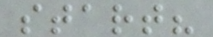start?
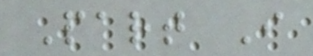Part I
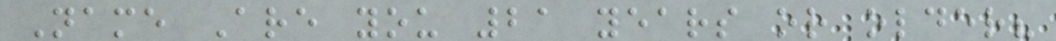Name Are you 21 years or older?
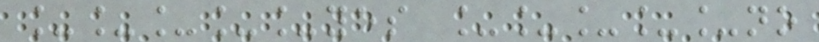_____yes _____no
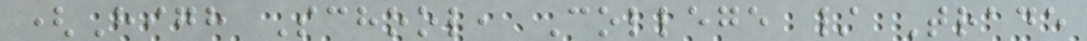(High School, College / Trade
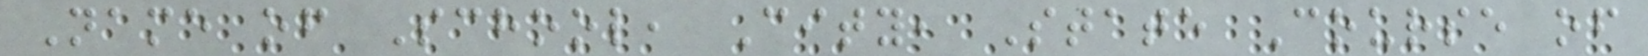Name of School, City, State Course of
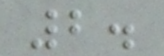2.
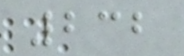232
